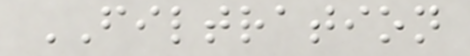FILTRATION
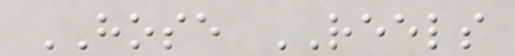HOSE REELS
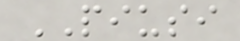PIUSI
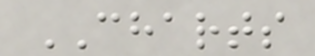CHARTS
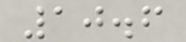10.6
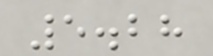5.28
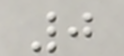0
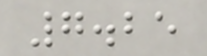7.25
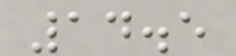14.5
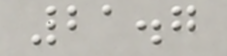21.7
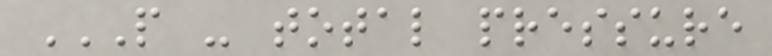P - TOTAL PRESSURE
